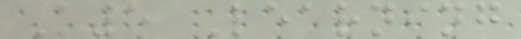K5 Learning
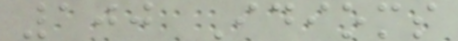100 Idioms
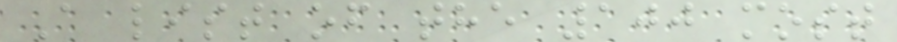A list of the 100 most
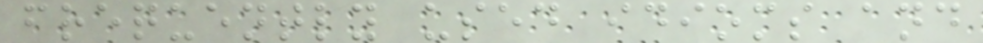frequently used idioms and
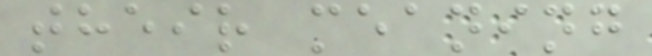their meaning
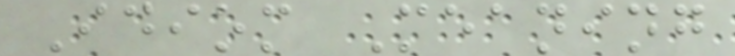Idiom Meaning
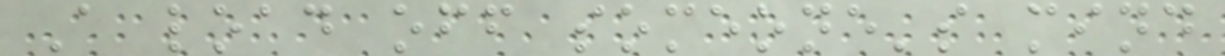A load off someone's mind
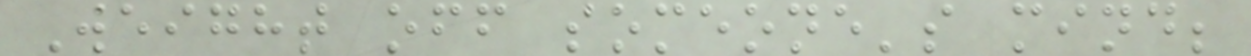Weight off someone's mind;
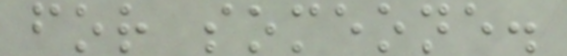for someone.
